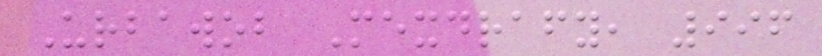Urbawob Mexdrafy, 996
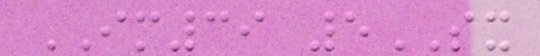IM39 5SX
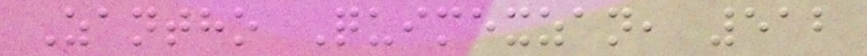Zantho Quimexzan, 512
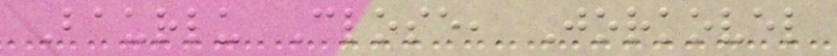Baurlu Close, Jorkovel
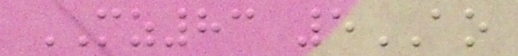MZ83 5AO
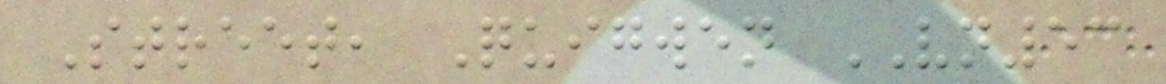Street, Quigwen VN53
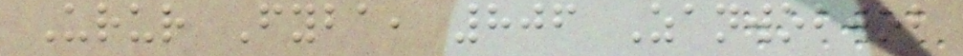Urur Fyba, 806 Zanwobwob
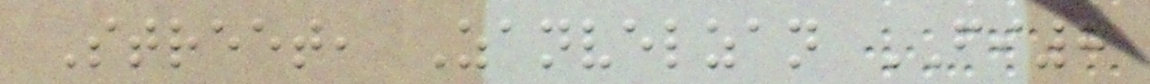Street, Zanvelzan FI8
